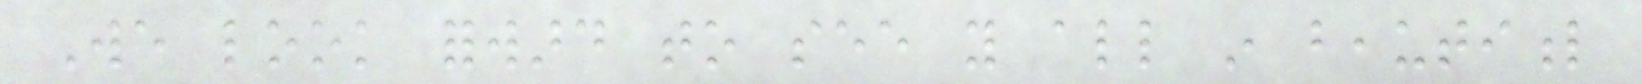We look forward to see you all in beautiful
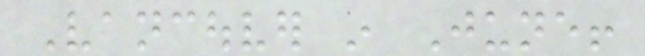Vancouver in June!
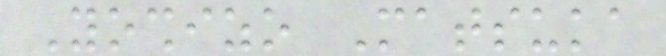Yoshizo Matsuka
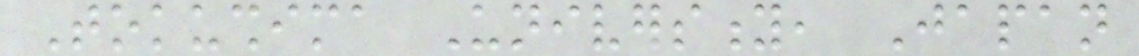Tokushima University, Japan
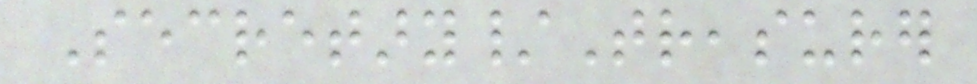Secretary/Treasurer
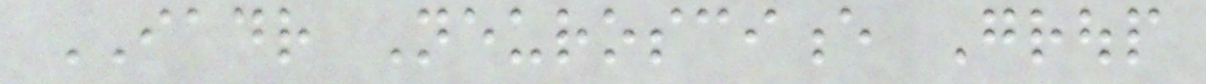IADR Neuroscience Group
